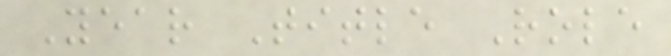Year Title Role
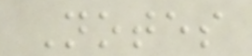Notes
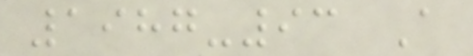1987-93 A
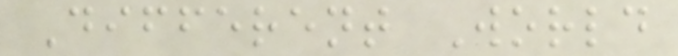Different World
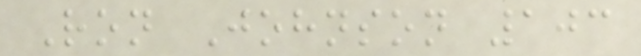Ron Johnson 103
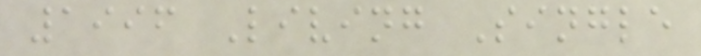1996 Living Single
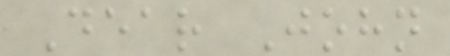Dear John
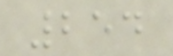254
